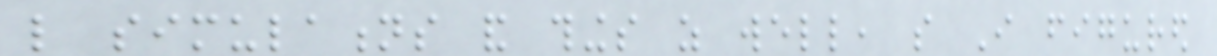like simulations and things as well, so I figured
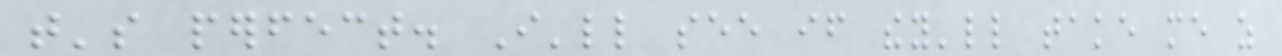that's perfect. I'll see if they'll take me as
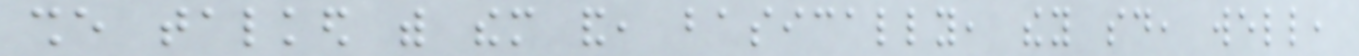she talked with them and, basically, they said, well,
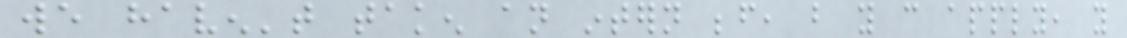we haven't taken an intern before, but you can apply, you
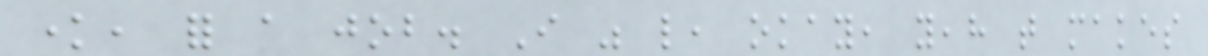know, for a job. I was like, okay, yeah that makes
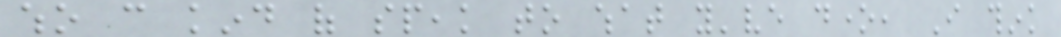who can kind of speak to what you've done, I think
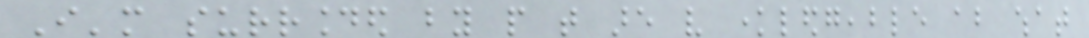I'm surrounded by people that are very knowledgeable about what
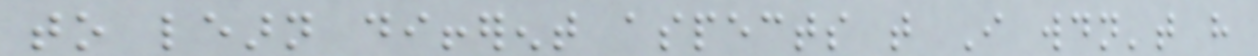to learn different aspects that I wouldn't have
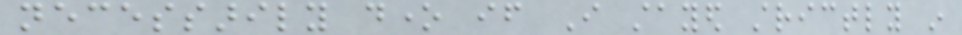necessarily done if I stayed strictly in
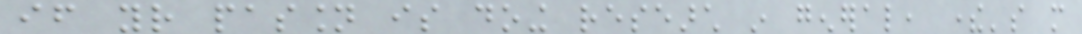if your passion is doing research in general, there's more
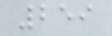259
